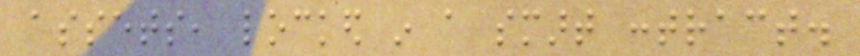assets, locked in a smart contract.
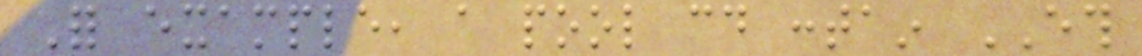For example, a pool could contain ETH
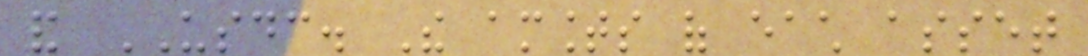and USDC. The amounts of each asset
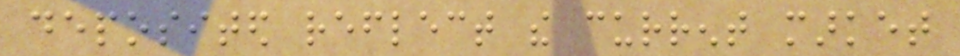deposited reflect the current market
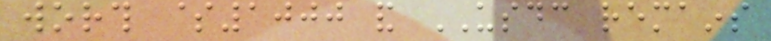worth $1000 and USDC remains
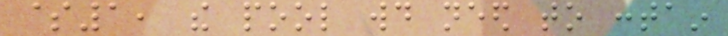$1, the pool would need to contain
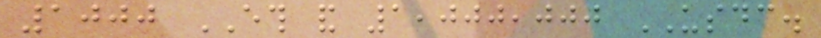1000 ETH and 1,000,000 USDC.
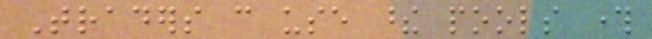Traders can use these pools through
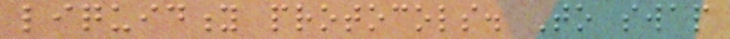liquidity protocols. To swap
